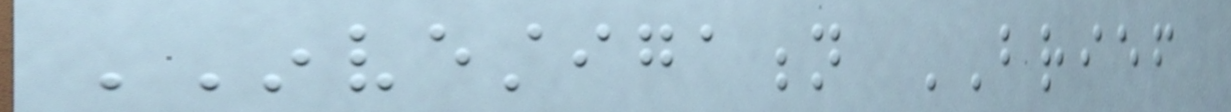INVESTIGATION BRIEF
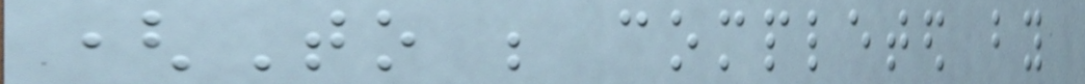(To be completed by
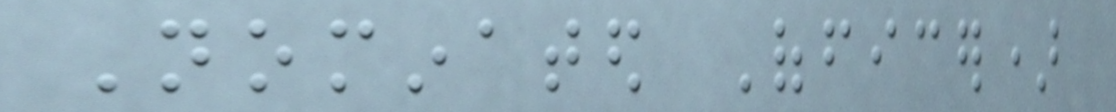Nominated Officer)
